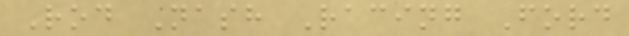Rod Nash Racing Ford
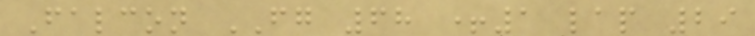Falcon FG 68 +1 lap 29
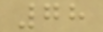78
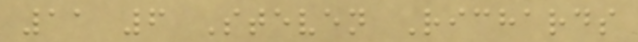11 6 Steven Richards
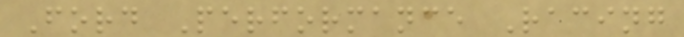Ford Performance Racing
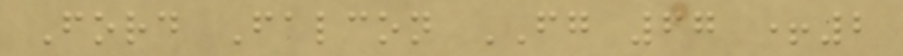Ford Falcon FG 67 +2
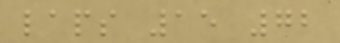laps 15 72
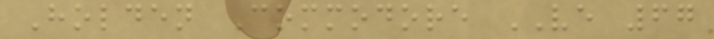Holden Commodore VE 67
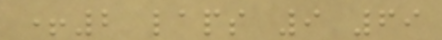+2 laps 9 69
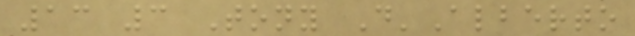13 3 Tony D'Alberto
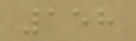158
